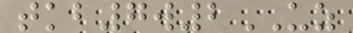tkb7w2UZ
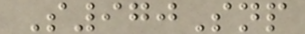S970Snp
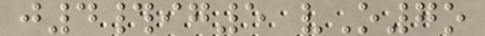j4#ig5 vO7o
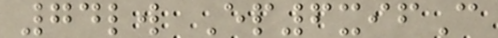74lw Ep6xifC
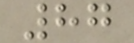87
